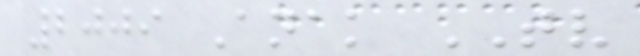2009 Anak TV
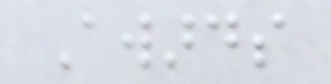Awards
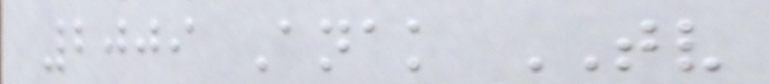2009 Anak TV
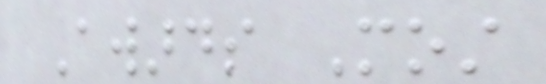Awards Most
